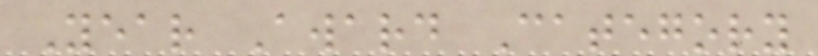Year Award Category
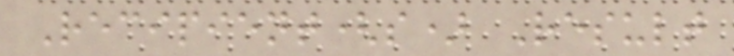Recipient(s) Result
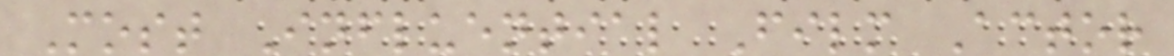Most Influential Film Actor
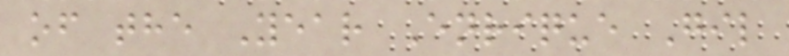of the Year Enrique Gil
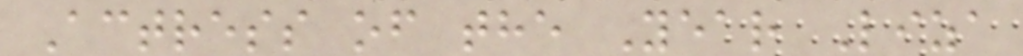Actress of the Year Liza
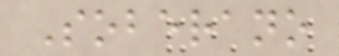Soberano
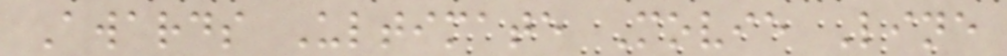Awards Ultimate Movie Line
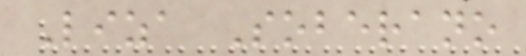Liza Soberano
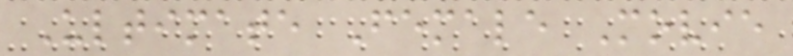Ultimate Female Movie
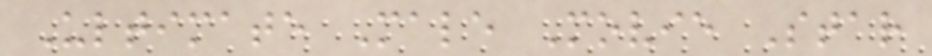Ultimate Male Movie Star
